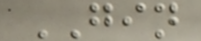GIN
